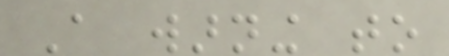A warning to
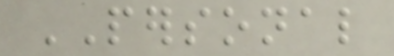PERSONAL
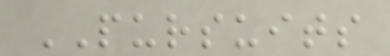PURSUITS
